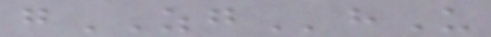gZGhU
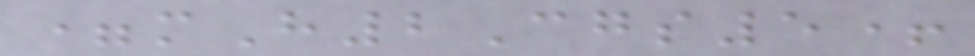=mH2Cgs5+
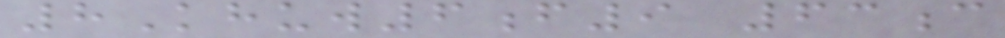8Khuw6f9 63c
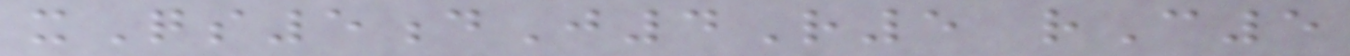xQs5dJ4R5 rC5
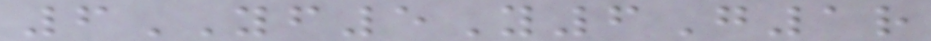6YF5Y6G1r
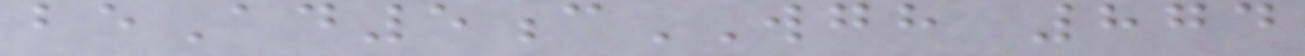beAd5cWGH 874
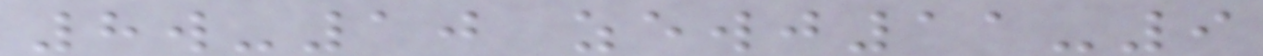8w-10 zewj11-9
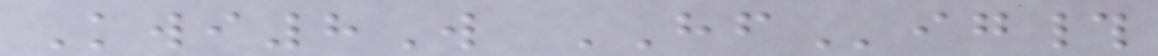Kwi8W HFig#
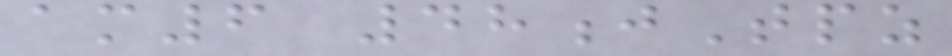am6 48jTpz
